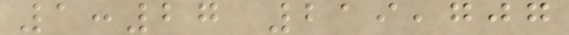1:27 219,707
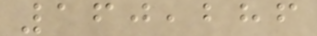160,286
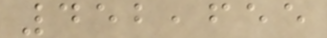452,655
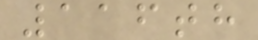116th
